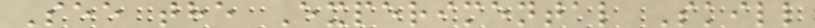See the Experimental Skill
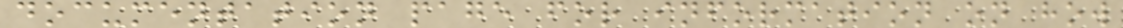documentation page for information on how
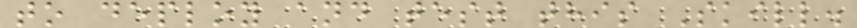to deploy and test this Skill.
